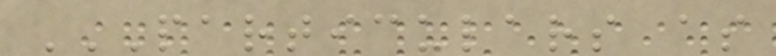PARTICULARS AS
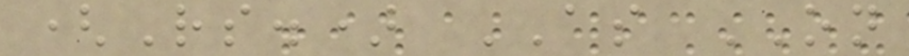(Rs.) AS ON
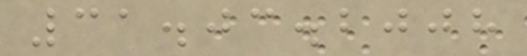31.03.2008
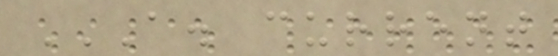A. CURRENT
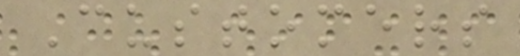Customers
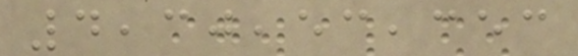4,30,53,353
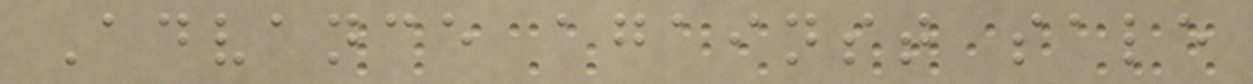Advance against sale
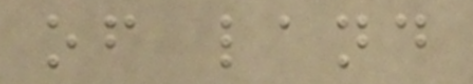of land
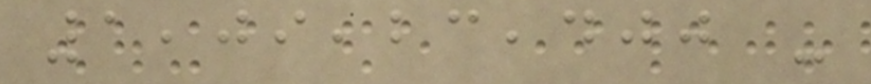1,09,23,400 -
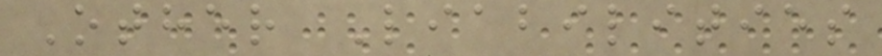Other Liabilities
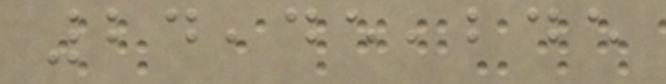24,45,245
